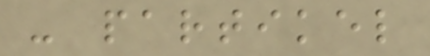- partikel
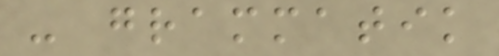- grammatik
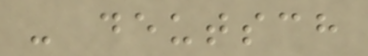- deutsch
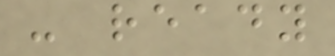- ready
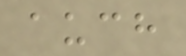auch
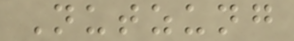Nutzung
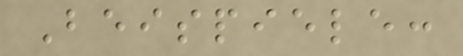Beispiele:
